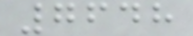7648
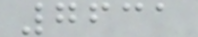7631
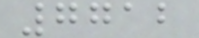7712
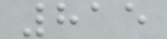815
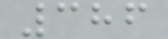386
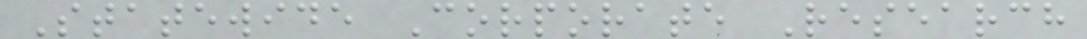Statewide Corporate Research
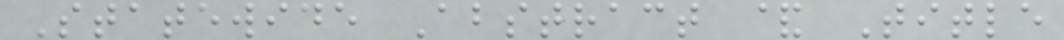Statewide Abstract & Title
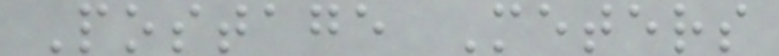Postage Meters
